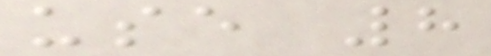use 8
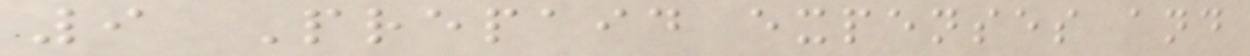9 Prepaid expenses and
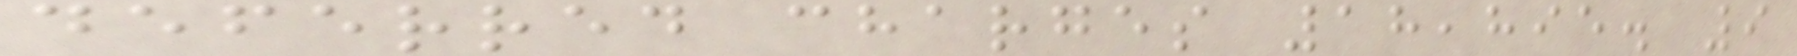deferred charges 18,895. 9
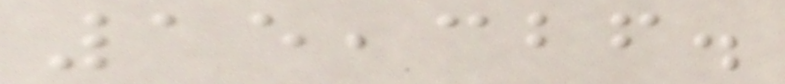15,326.
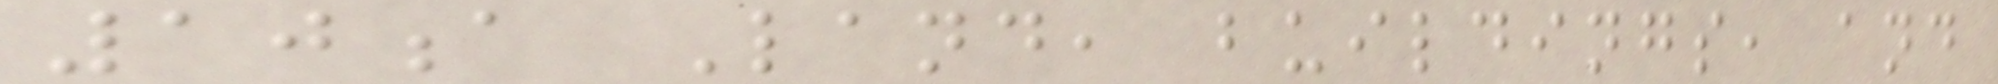10a Land, buildings, and
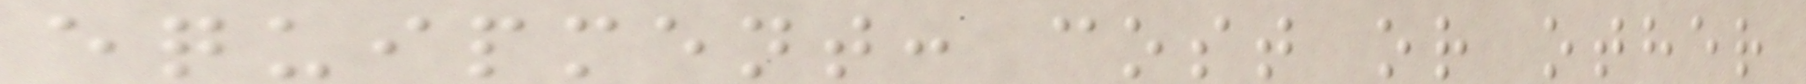equipment: cost or other
